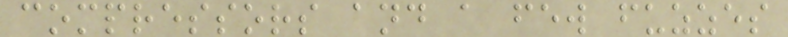compressors and a few fuzzes
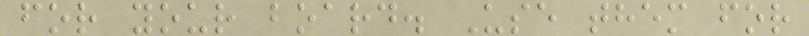for your board. Use them for
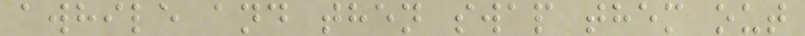awhile and then swap them out
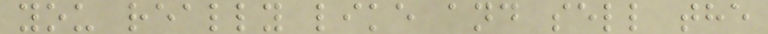you really like and sell the
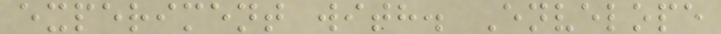experiment with. Envelope
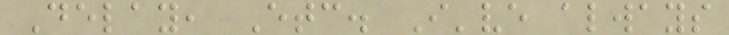Delay, Etc. I've always
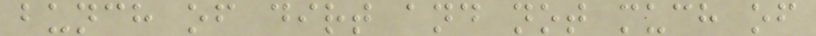bunch of dirt and not much of
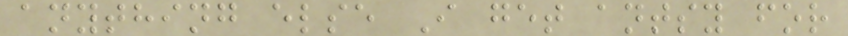anything else I get antsy for
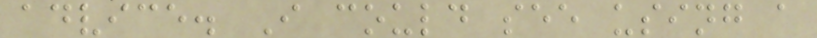advice. I could see using a
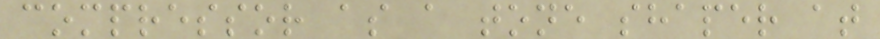compressor as a tone shaper at
